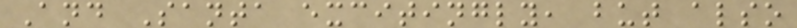And Santa excitingly, but also
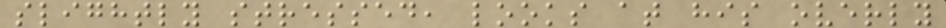slightly stressed, looks at his overly
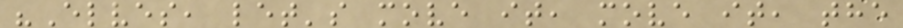"Elves, let's move it, move it, the
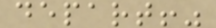depart!"
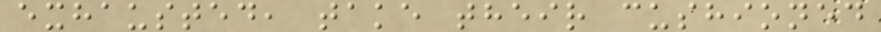exhausted, take their cushioned
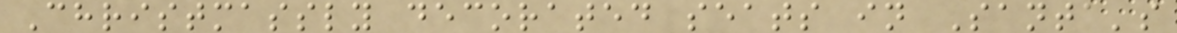Christmassly decorated seats in Santa's
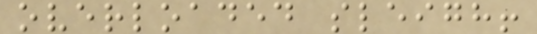overloaded sleigh!
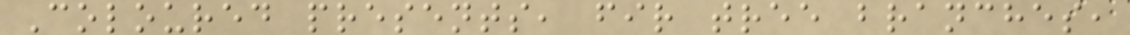Coloured presents, fir tree branches,
